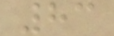83
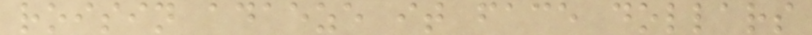roisin adaeze it face dollars
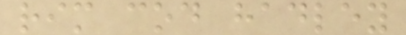rim cod hadley
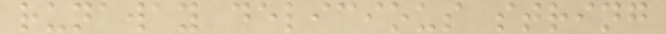runaway delicious string
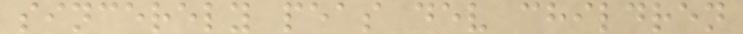sincerely peas dev children
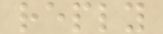reply
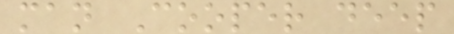man Cooper deep
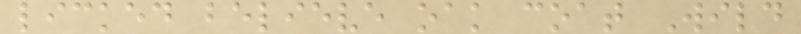licked believe oak coat Wild
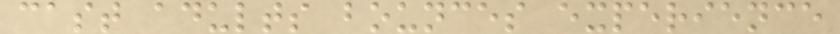cast adults bounces experience
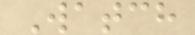Watch
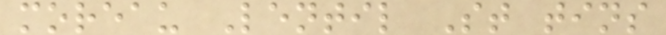moreau Lentil St tins
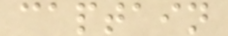captain
